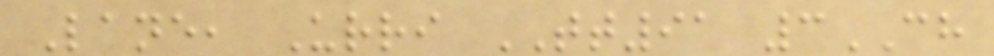Lane, Urri TT91 3CH
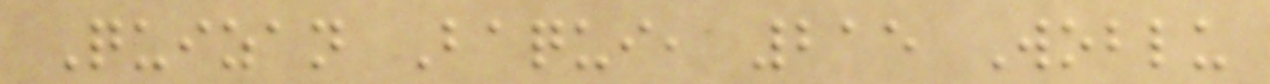Quizan Baqui, 215 Woblu
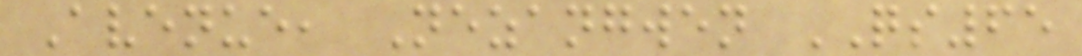Avenue, Nezangwen QS65
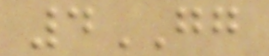4GG
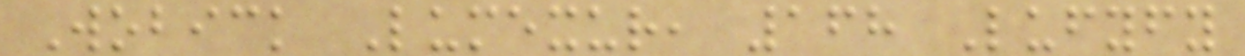Wobick Lumexur, 168 Lufyfy
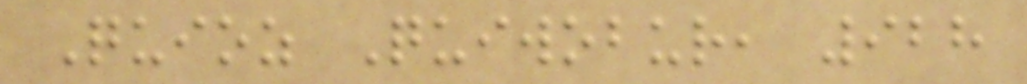Quioz Quiwobur, 928
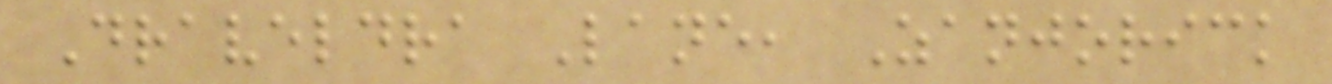Draveldra Lane, Zanjorick
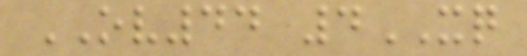OV44 4XQ
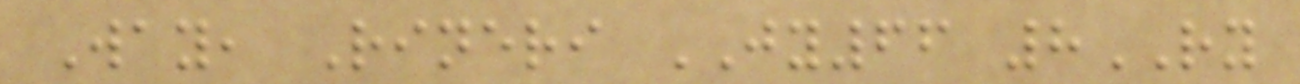Way, Rineri JY66 8RY
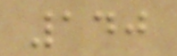140
